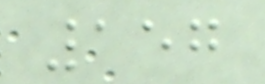157
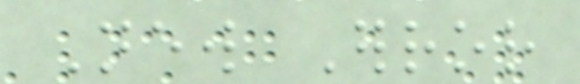New Error
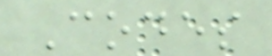Codes
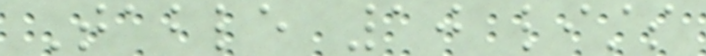Table 10 lists
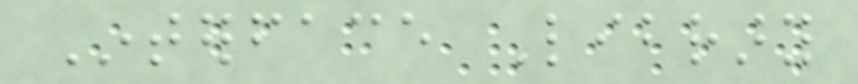Interface Library
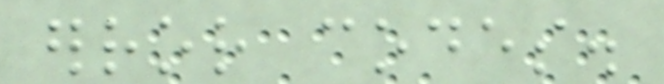error codes.
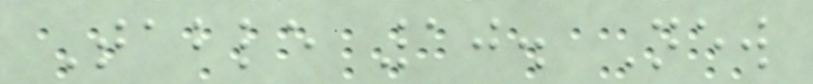Table 10. New
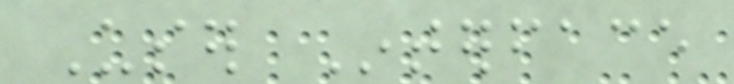User Interface
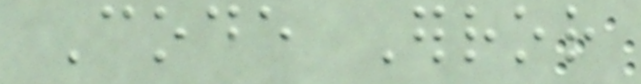Code Error
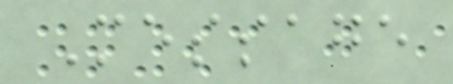Message
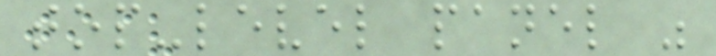top-level panel was
